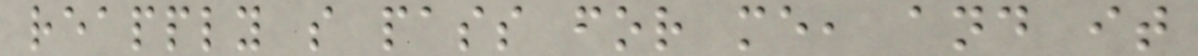reapply s pass for me, and it
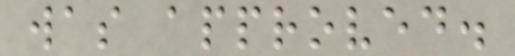was approved.
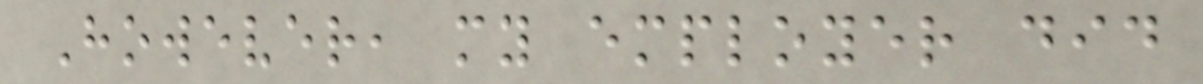However, my employer did
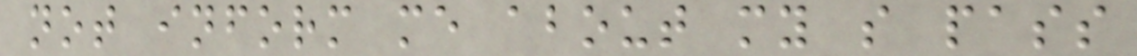not inform me about my s pass
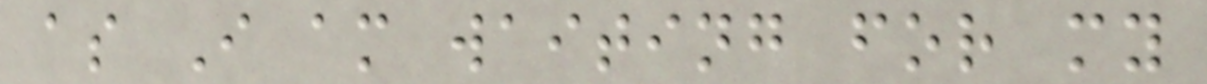as I am waiting for my
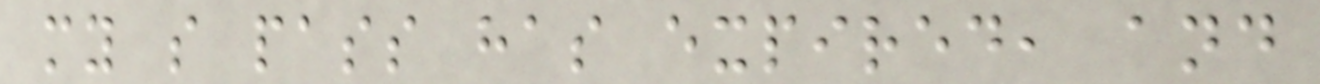my s pass has expired, and
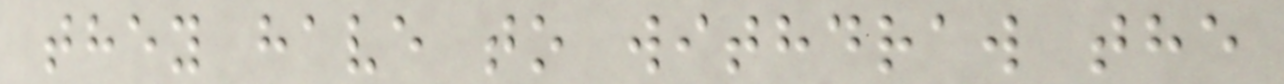they have to withdraw the
